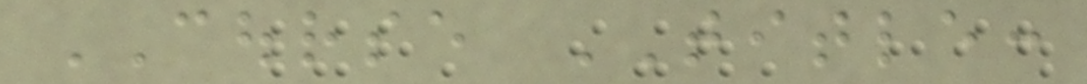COURSE TITLE:
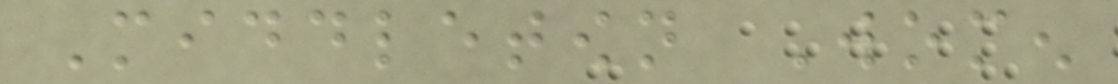Middletown Women
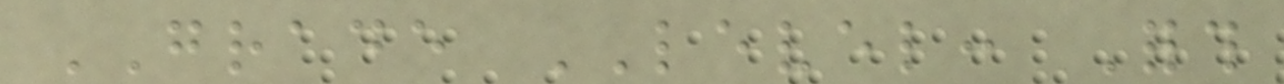GRADE LEVEL: Forth
